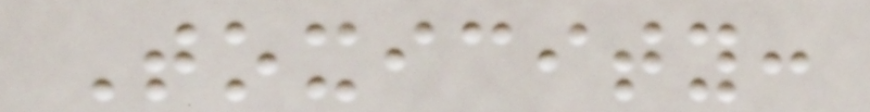Toxicity:
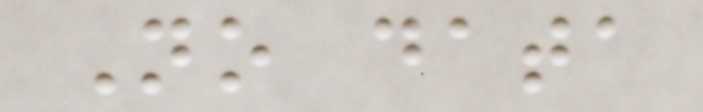No data
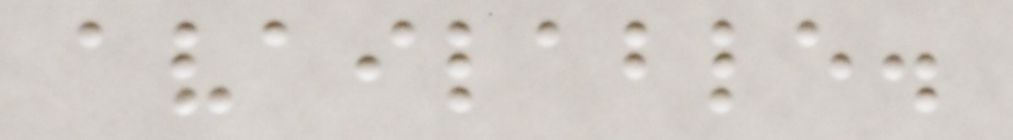available.
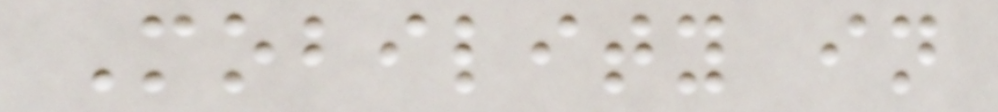Mobility in
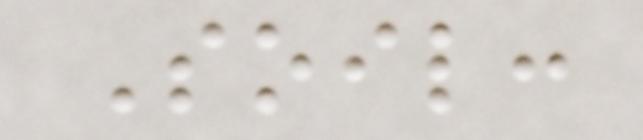Soil:
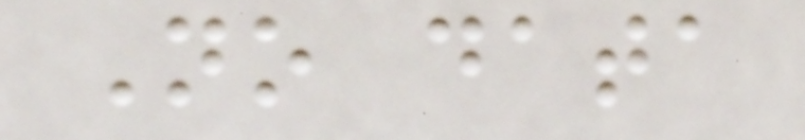No data
